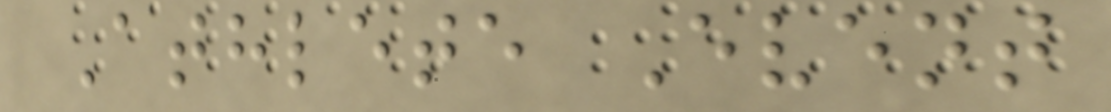Athlete Event
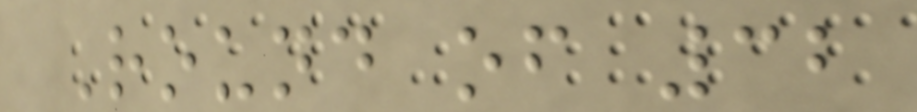Round of 32
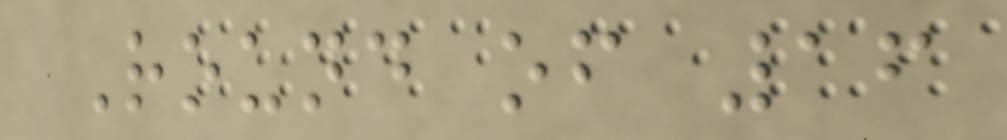Round of 16
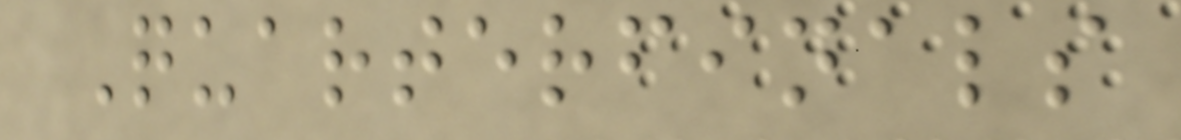Quarterfinals
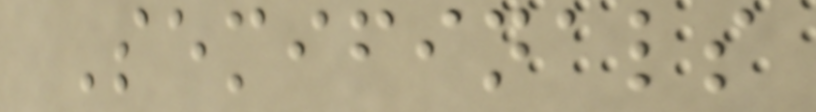Semifinals
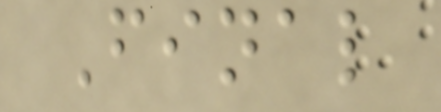Final
